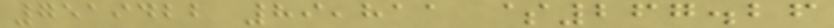7519422 89,811 $267.26
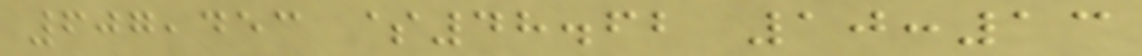607,453 $48.62 10:13
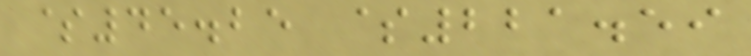$45.25 $221.59
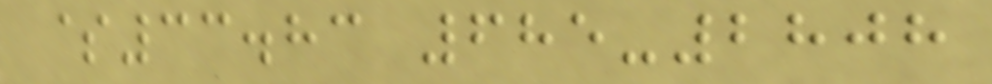$33.83 685-2808
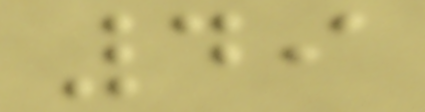49
